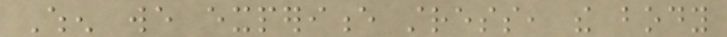When we experience stress, the body
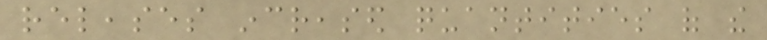releases increased quantities of the
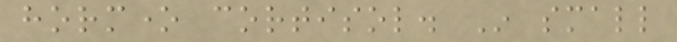hormone cortisol. In small
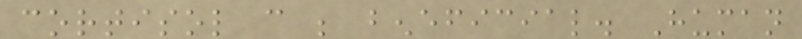cortisol can be beneficial. Human
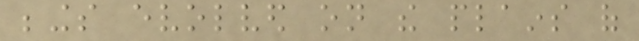beings evolved on the plains of
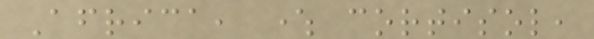Africa, where cortisol,
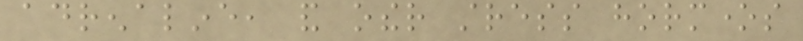adrenaline, and other stress hormones
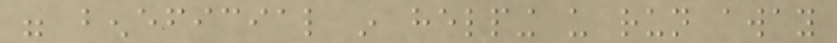were beneficial in helping us run away
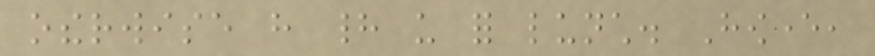otherwise have had us for lunch. However,
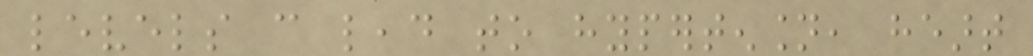levels can lead to hypertension, heart
